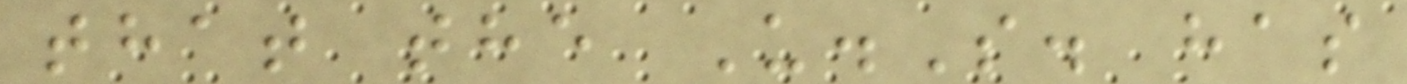that the U.S. has
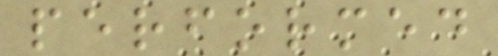performed
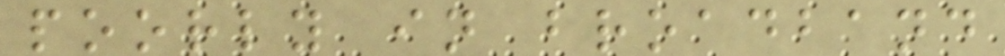poorly in broadband
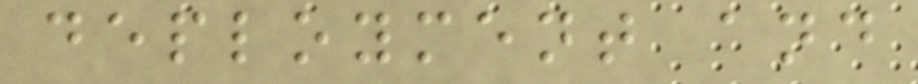deployment and
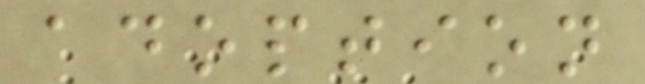adoption
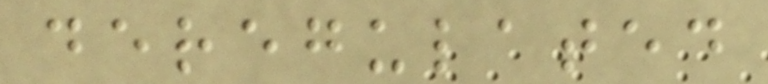deregulated
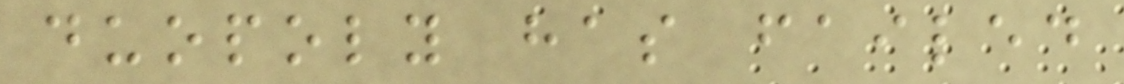duopoly has failed
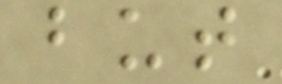but
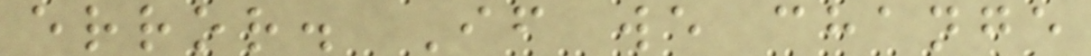error. If we change
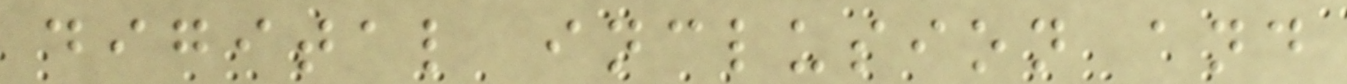digital inclusion and
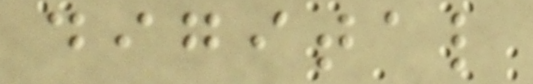digital
